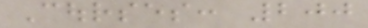Courses: 200
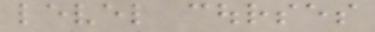level courses
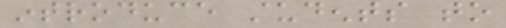introduce students to
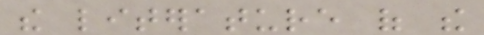the literature of the
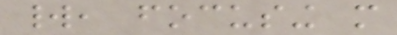world, focusing more
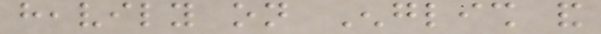heavily on English and
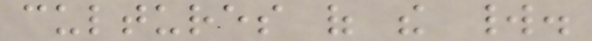cultures of the world.
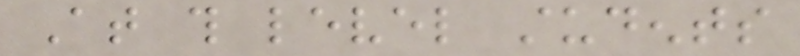At this level students
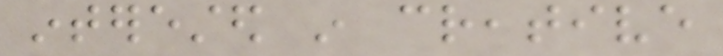interested in creative
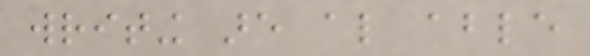writing are also able
